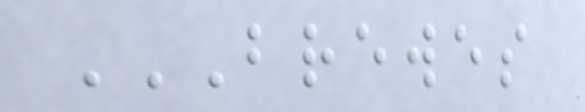BREWES
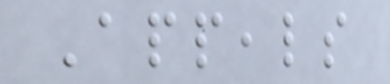Appeals
